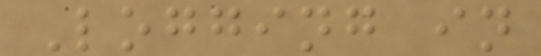Logging in
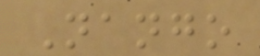Nango
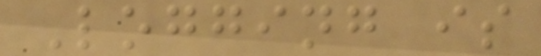Logging is
